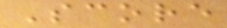Score
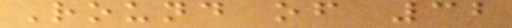Round of 32
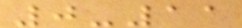0-11
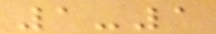1-1
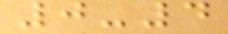0-4
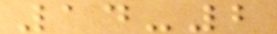14-2
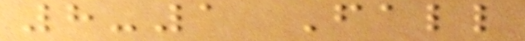8-1 Fall
